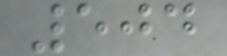504
